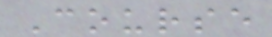Course
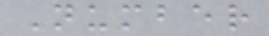Number
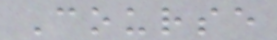Course
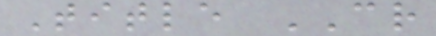Title CR
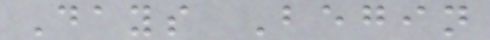Days Begin
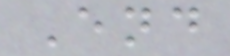End
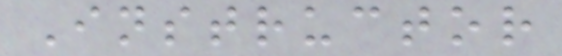Instructor
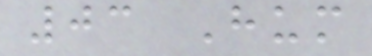03 Hum
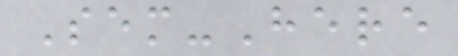Sem-Here
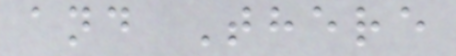and There
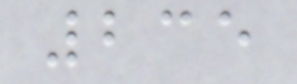235
